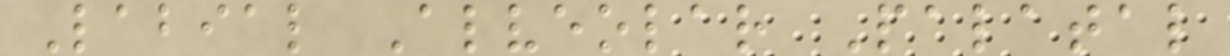Labial Alveolar Palatal
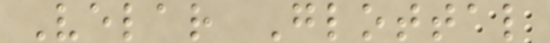Velar Glottal
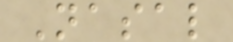Nasal
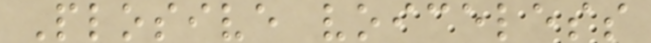Plosive voiceless
